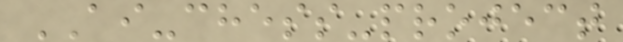AI-chess-project
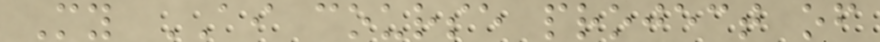My AI course project of
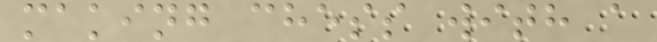making chess with a
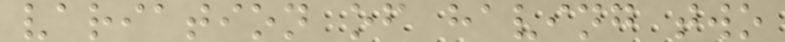variation of having two
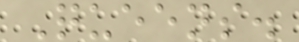Queens.
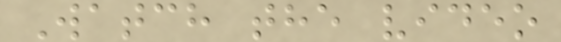Watch the video
